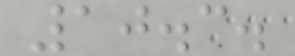10.3.
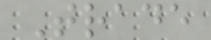Trade
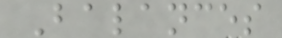Balances
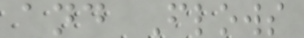and Flows
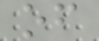of
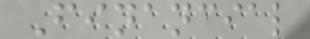Financial
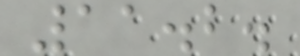11.2.
